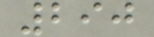290
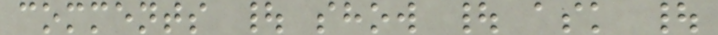comments | show | ask |
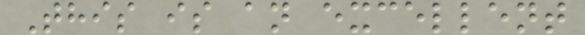This is an excellent
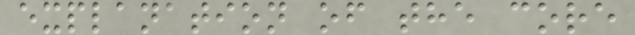explanation of the core
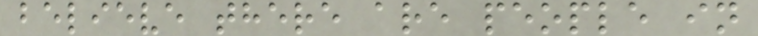believe there are people in
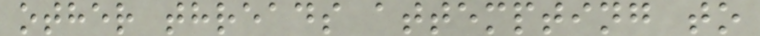other threads attempting to
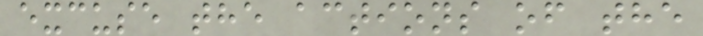excuse the actions of the
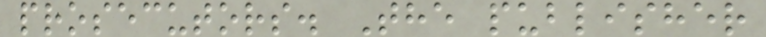prosecutors. The publisher
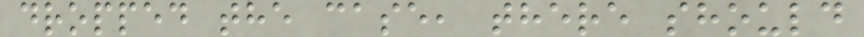dropped the case, there should
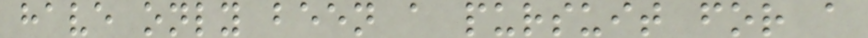have only been a pursuit for a
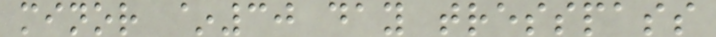minor ~30 day tresspass
